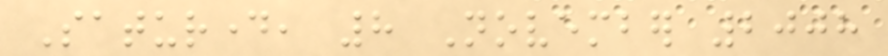Saturday, 8 November 2008
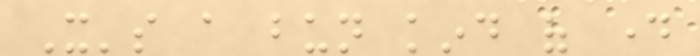It's a bun kind of day
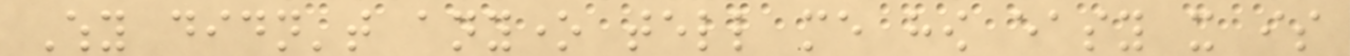Why didn't anyone tell me how easy it is
